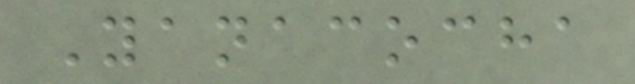Yanacocha
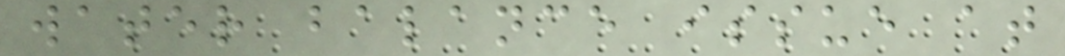water balance issue at
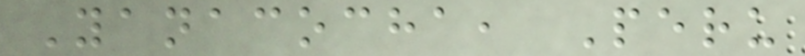Yanacocha, Peru
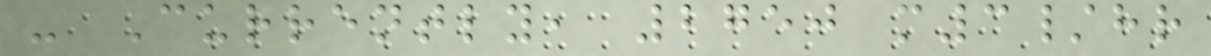- Currently, 2750 m3/hr
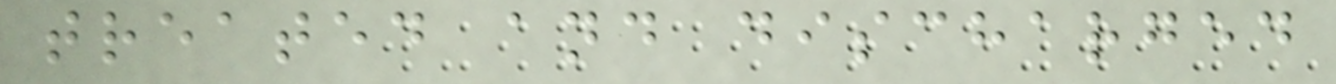treated and discharged
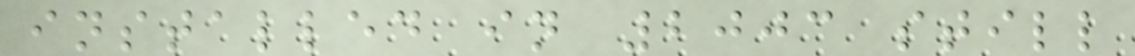installed in 2003 still
